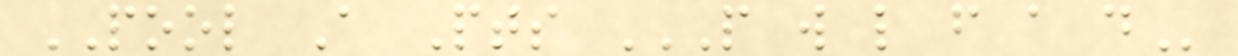POOL A Pts P W L F A D
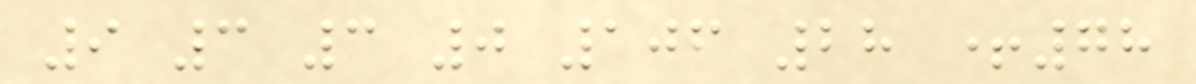9 3 3 0 106 28 +78
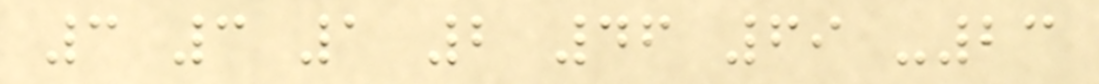3 3 1 2 46 69 -23
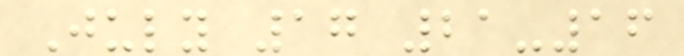July 17 21-16
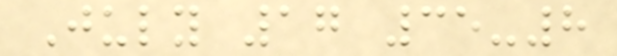July 17 35-8
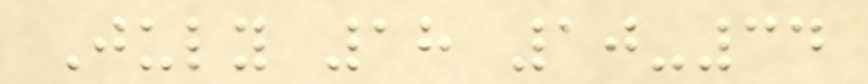July 18 10-34
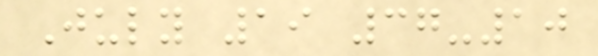July 19 37-10
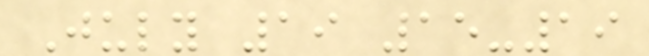July 19 15-19
